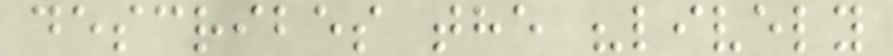describes the "lively
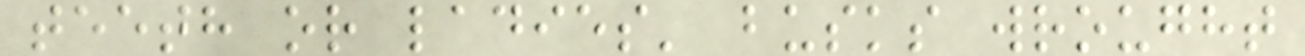teeth or ladies' busks wrought
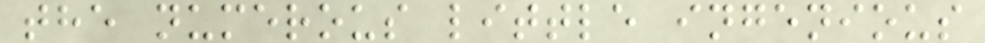the numerous little ingenious
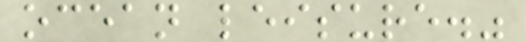ocean leisure."
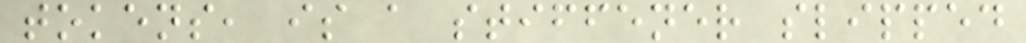tokens, is a stiffener slipped
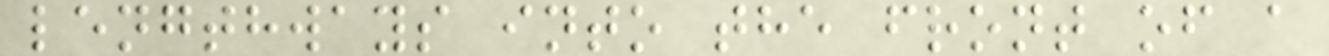lengthways into the front of a
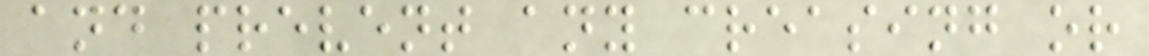and prevent any creasing or
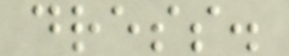dress.
